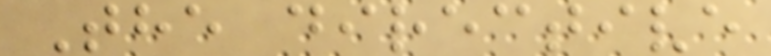The directive
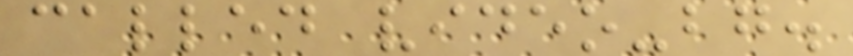called video-bg.
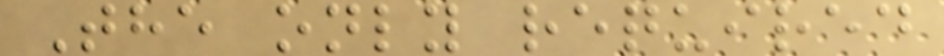The only required
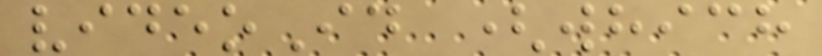videoId (which
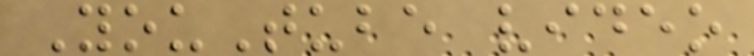YouTube video
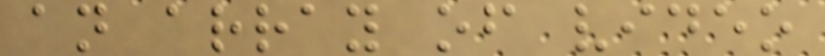an array of video
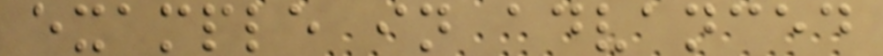example in advanced
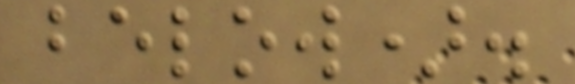below).
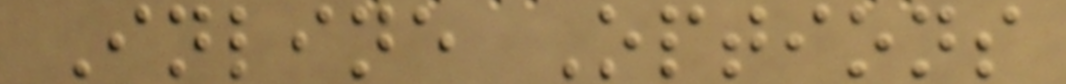Inline Options
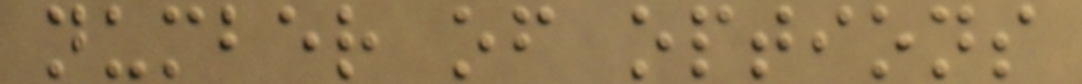number of options
